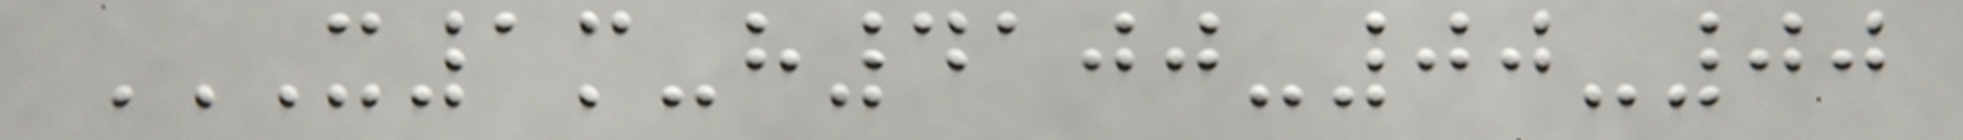X1M-H4100-00-00
